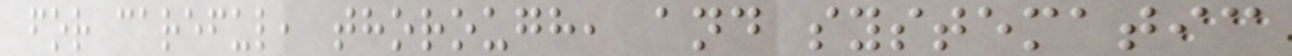for careful, thorough, and systematic
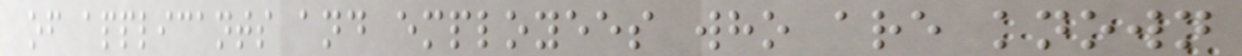of applicants and employees who are known
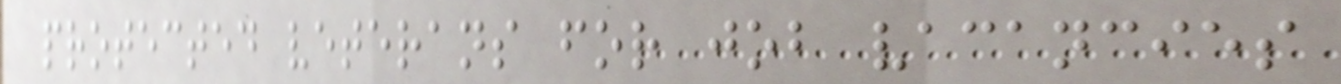protected veterans for job vacancies
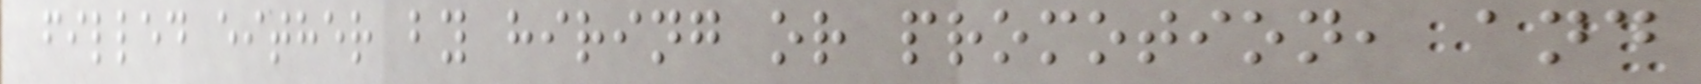filled either by hiring or promotion, and
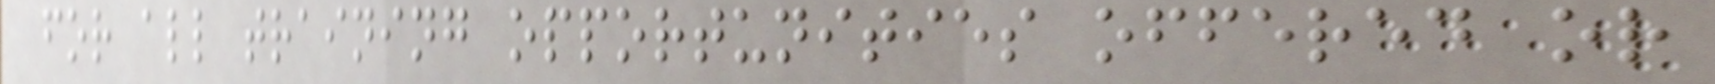for all training opportunities offered or
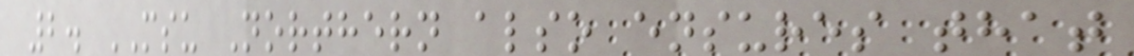2. MSU Northern also ensures that
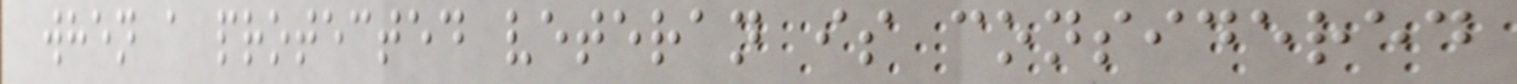when a protected veteran is considered
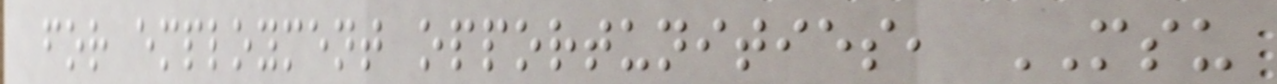for employment opportunities, MSU
